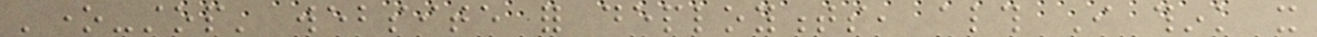'one-stop' website for deployments, although I think it
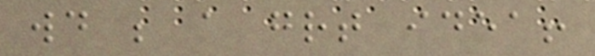would be a great idea!
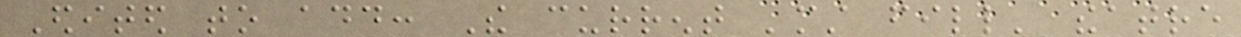Edited to add: The current 'must fill' theatre
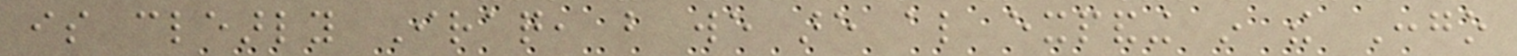is clearly Iraq, but we are also expanding in the Congo
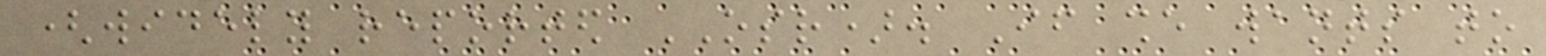(widely reported OSR). If she wants to
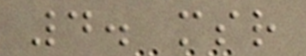4. msr
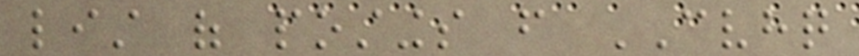list of postings from CVHQ
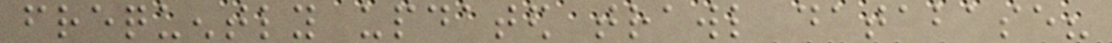frequently updated trawl database?
